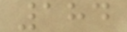184
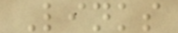Links
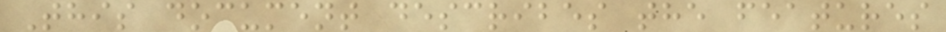This document describes the features
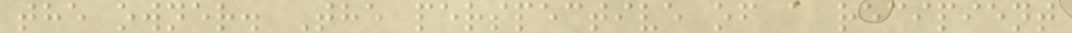the owner. The perspective of a recipient
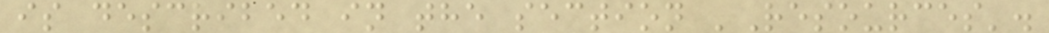is described in the section 'Resources'.
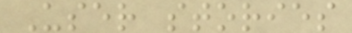User stories
